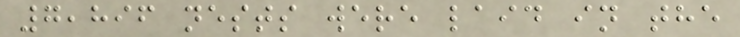7,896 nests were laid in the
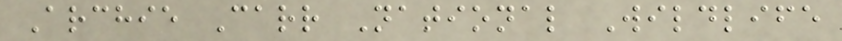Archie Carr National Wildlife
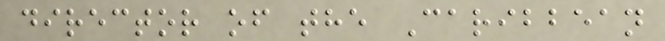director of the Caribbean
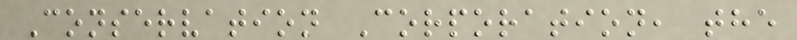Conservation Corporation, the
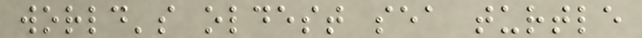world's oldest sea turtle
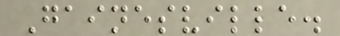Gainesville.
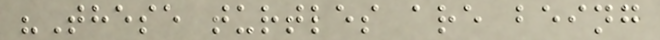"These turtles are being
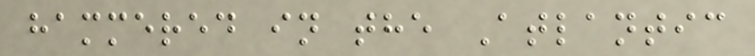hammered in the Atlantic
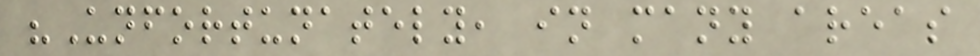"Unfortunately, in many areas
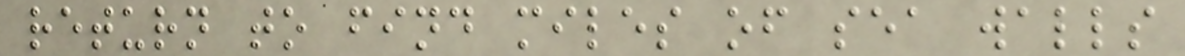return to find miles of sea walls
